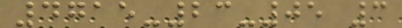4715-23-05 3
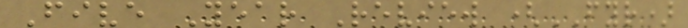Five Year Review (FYR)
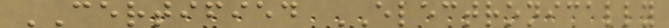CERTIFIED ELECTRONICALLY
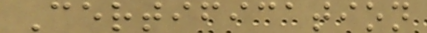Certification
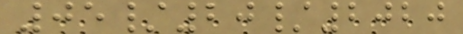05/20/2020
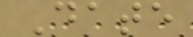Date
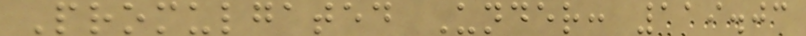Promulgated Under: 119.03
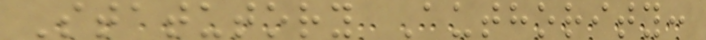Statutory Authority:
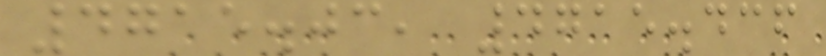4715.03, 4715.436
